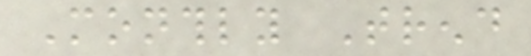Monthly Trend
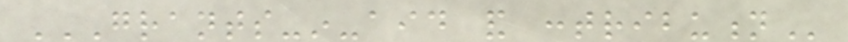GRANTS-IN-AID AND CONTRIBUTION
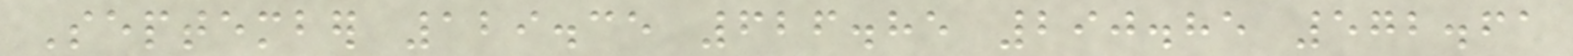September 129.35 626.85 290.85 572.61
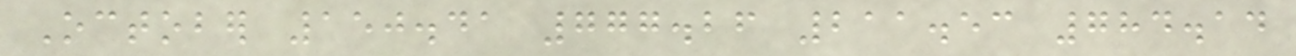October 150.41 777.26 211.53 784.14
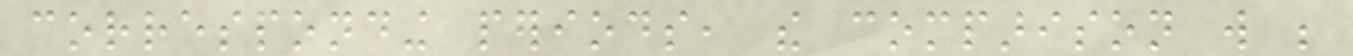corresponding periods, the comparison will be
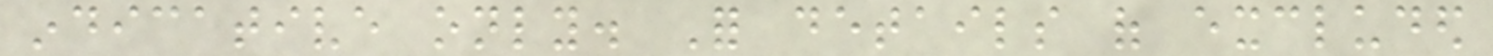indicative only. For details of excluded
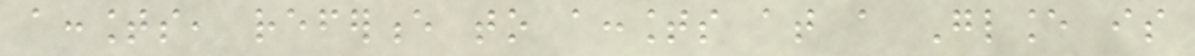accounts, reference to accounts at a Glance is
